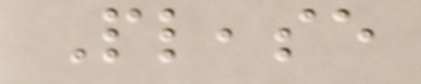Please
